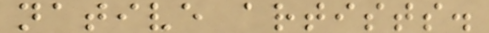native artists.
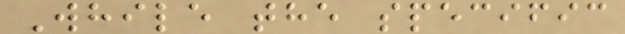While the specific
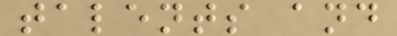talents and
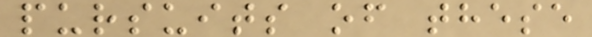pursuits of these
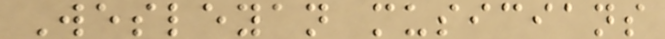Wesleyan musicians
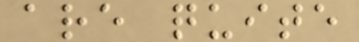are quite
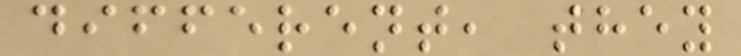different, they
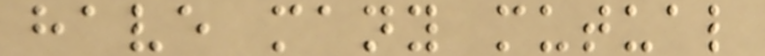have many mutual
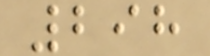298
